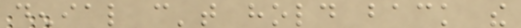denial can't hold back the
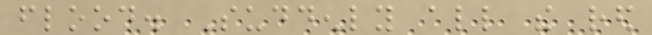flood. Suddenly all the red
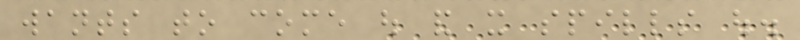wants to come out and it spills out.
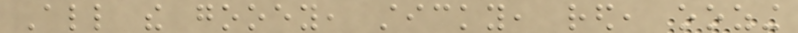All the gooey, sticky, red, oozing
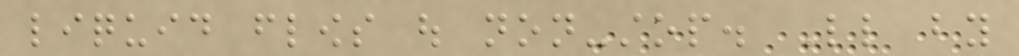liquid flows out non-stop. Little by
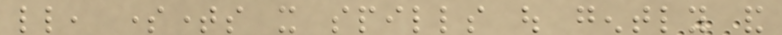little, sometimes it spills out gently and
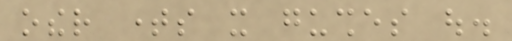other times it gushes out.
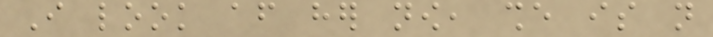I look after her now, she is not
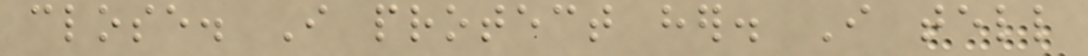close. I protect her. I tell
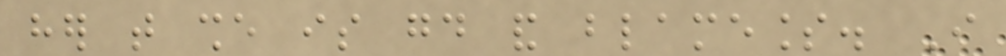her that she is good and blameless. I
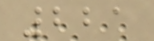221
